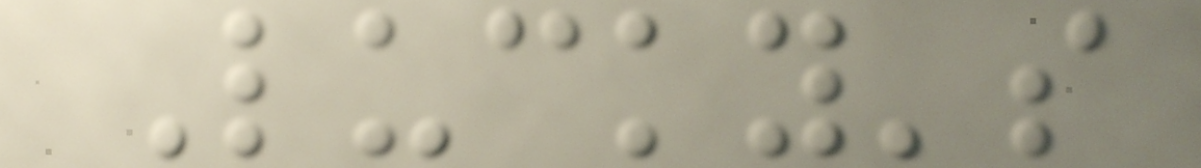Lucky's
